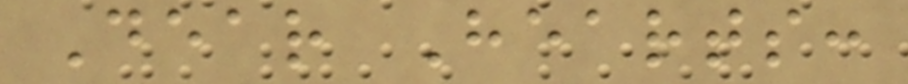Dear Hearts:
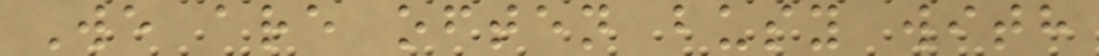We are often busy with
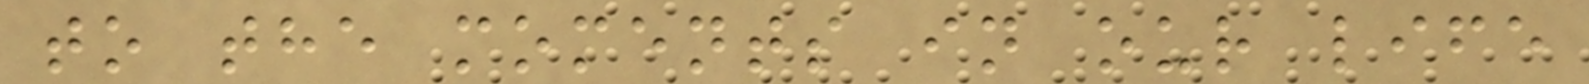to the moments in our life
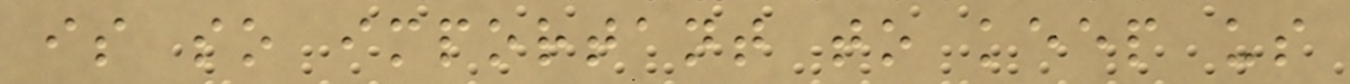is so important to keep us
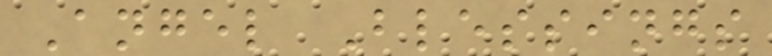Angel Blessings
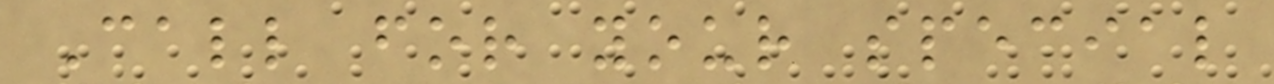Call for your special
